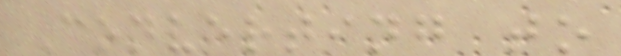Converting to
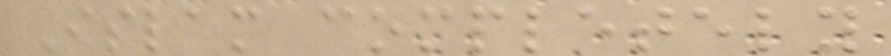Islam completely
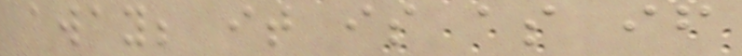away; it is as if
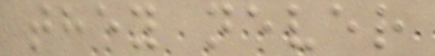they never
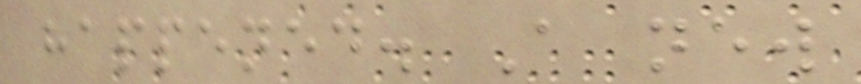happened. A new
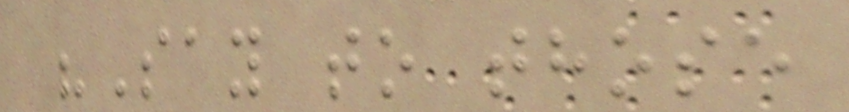"Say to those
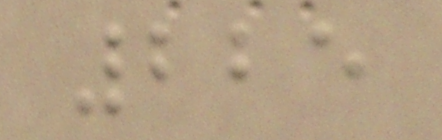225
